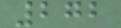272
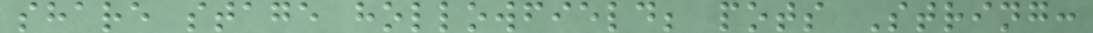share stage hollowfield; pots String:
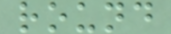round
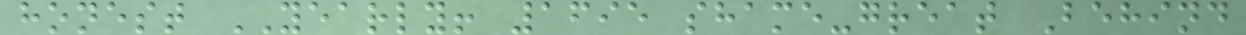honest YEARLY! 1695 shame-great Behind
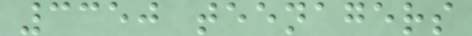3350 teenagers
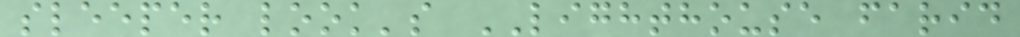sleeper look's LIGHTHOUSE farid
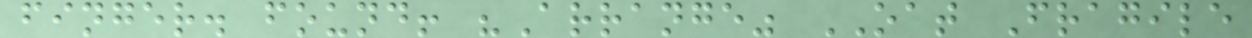finger. found! "Arrange" OAT Fragile
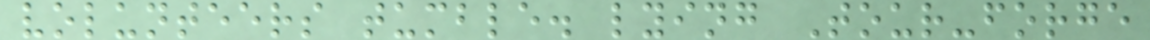volunteers tumble. lying Tour-forge
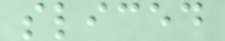sliced
